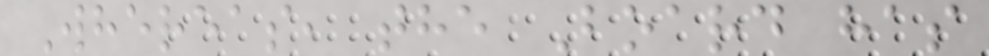Whereas, the Board has
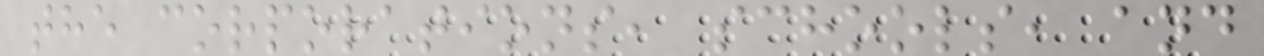the corporations, schools, and
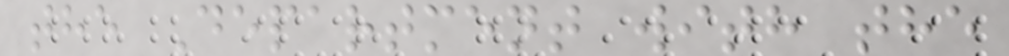the Department with the
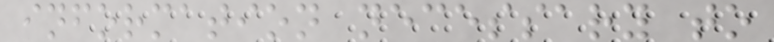information necessary to
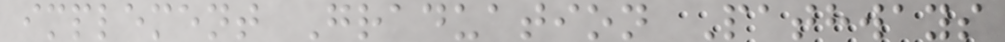implement Graduation Pathways
